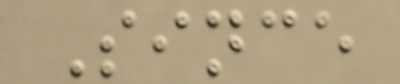Since
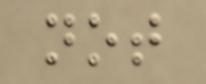not
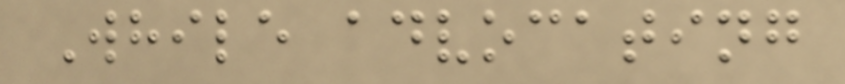While advocating
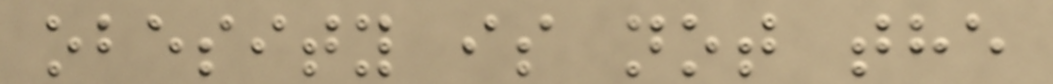obesity is not the
